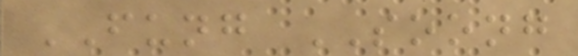FUNG SOONG
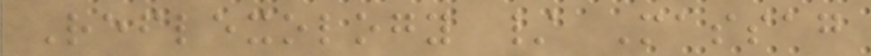Reflexology / Massag
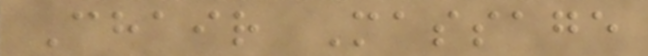Chair Massage
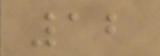12
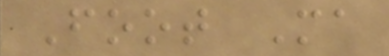Foot Ma
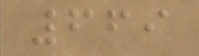669
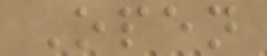Open
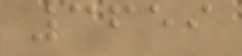3659
